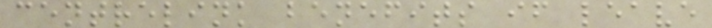centrelink benefits if leave
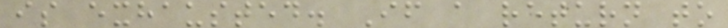is exhausted. If a return to
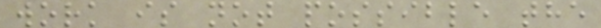work is not possible the
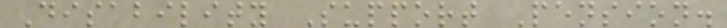Disability Support Pension.
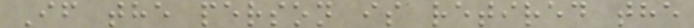If the person is retired the
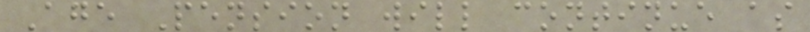Age Pension will continue as
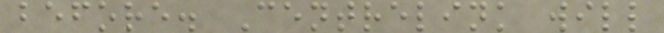before. Centrelink will
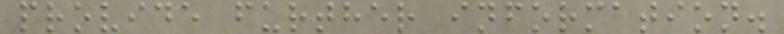provide further information.
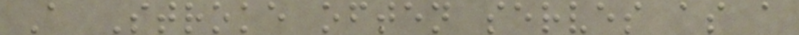A Stroke often serves as a
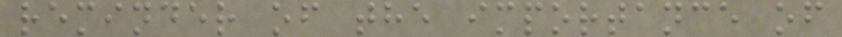reminder of the importance of
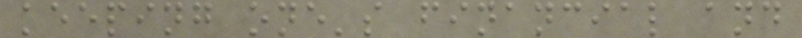keeping one's financial and
